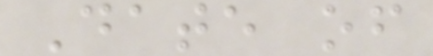Date of
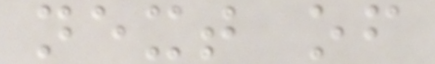next of
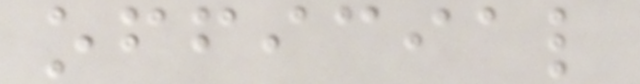official
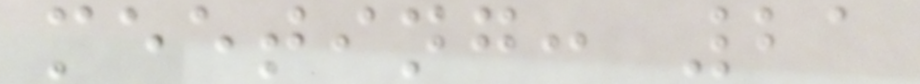meeting: 21
